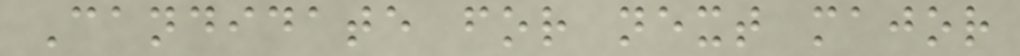Candidate for next major
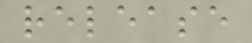release
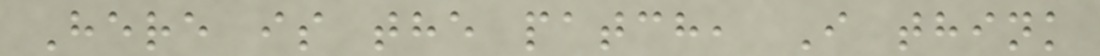Here is the patch, I think
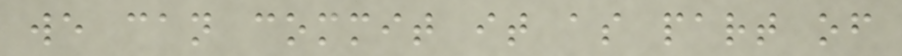we can commit it as part of
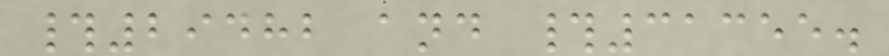#29482 and #31355.
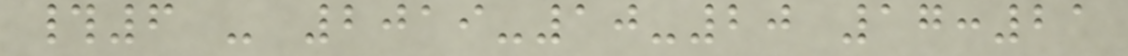#6 - 2019-10-20 17:21
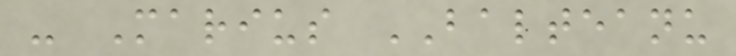- Marius BALTEANU
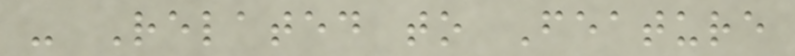- Related to Feature
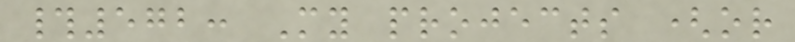#572: My projects (or
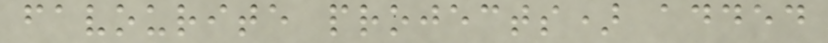favourite projects) added
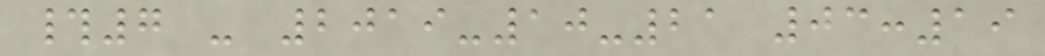#7 - 2019-10-21 03:19
